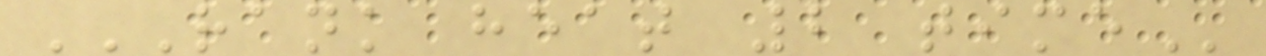RANK HEAT 2 TIME
